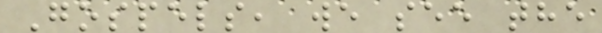Gospels, we see the
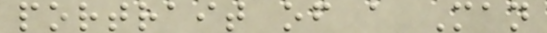portrait of a Man
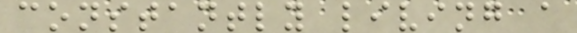constantly living a
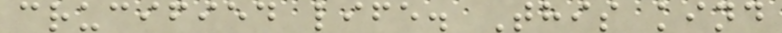crucified life. This kind
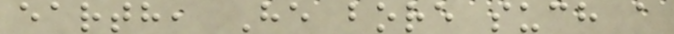earth, He bore such a
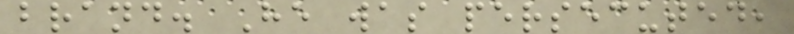brand. He was persecuted,
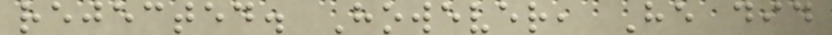rejected. However, He did
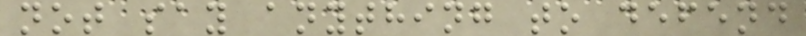not say anything to defend
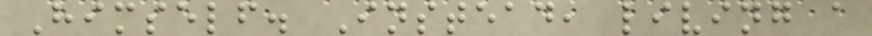Himself. Instead, living a
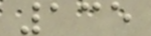135
